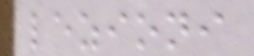lezioni
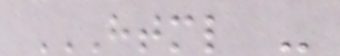HTML -
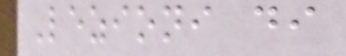Lezioni di
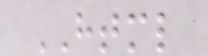HTML
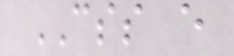CSS e
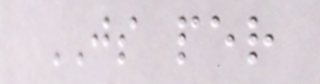JS per
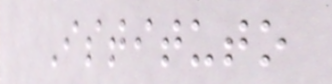Istituto
